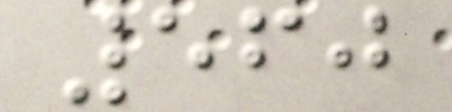560
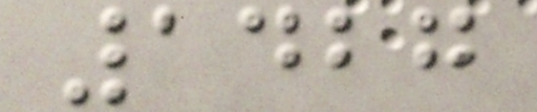1427
